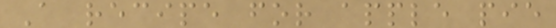A recipe for apple pie
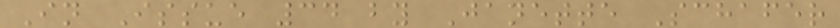In Issue 34 by Janette Schafer
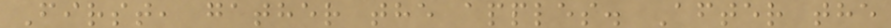First, gather the apples. After the
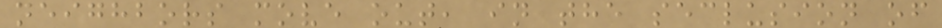neighbors move out, in the seclusion of
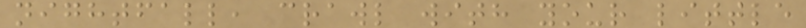nightfall, crawl with your little
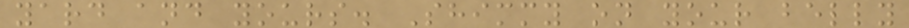yard and yours. Shimmy on your belly
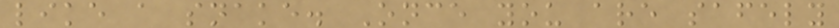like a snake. Once you are safely
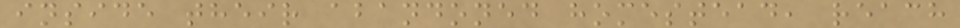inside their abandoned homestead, reach
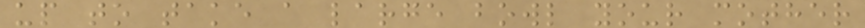up to take a large bowl your mother
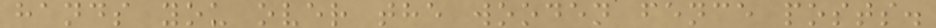hands you over the wooden fence posts.
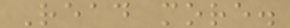Read more.
